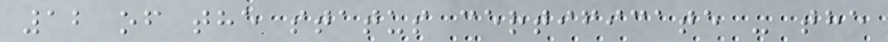12 of the status certificate - the
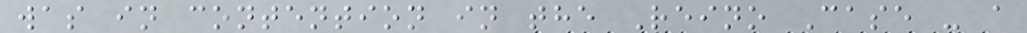was in contention in the Reino Case - a
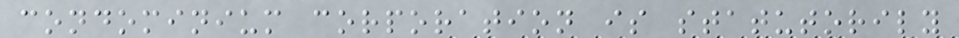condominium corporation is statutorily
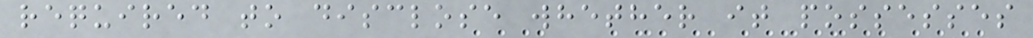required to disclose whether it possesses
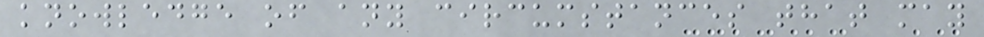knowledge of any circumstances that may
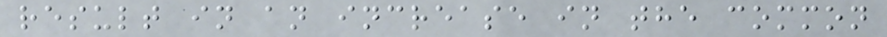result in an increase in the common
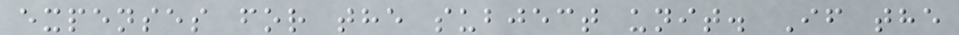expenses for the subject unit. If the
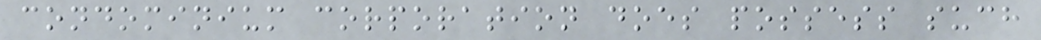condominium corporation does possess such
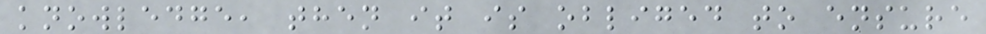knowledge, then it is obliged to ensure
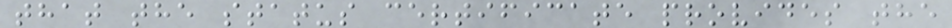that the status certificate provides the
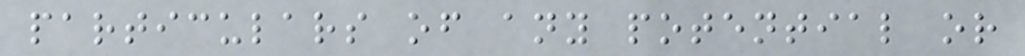particulars of any potential or
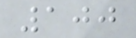100
